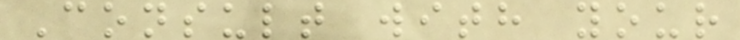Consult with your
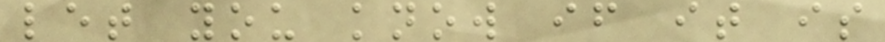let you know if it is
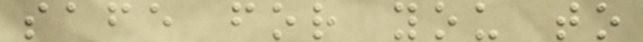safe for you to
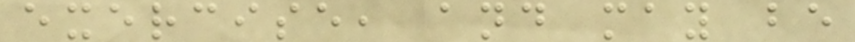exercise, and may be
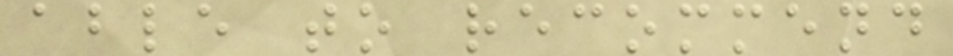able to recommend
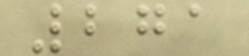271
